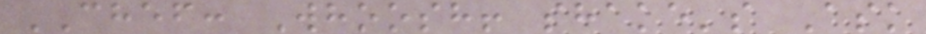CHEF: Whoosh! shake's Ask
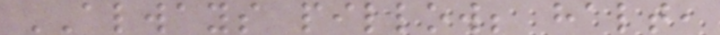ALWAYS pillow; halt,
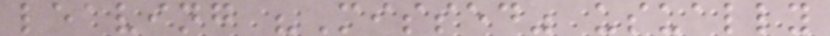leaving "Missed" usually
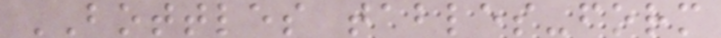BOTTLES tables-form
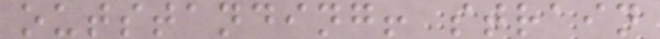outstanding! strain
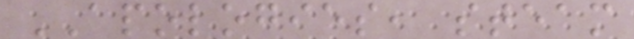APOLOGIES, steam
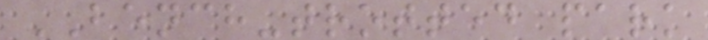BENCH-trotted park
